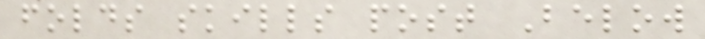folds skills post Below
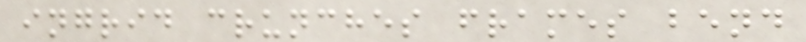ingrid crunches frames bend
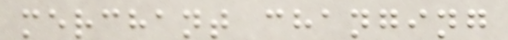merchant changing
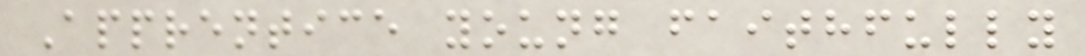Apprentice young faithfully
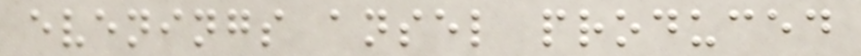evenings ansel produced
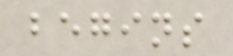begins
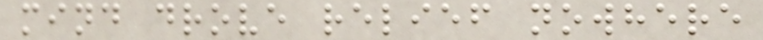mind drove relief nowhere
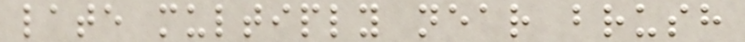late multiply near brush
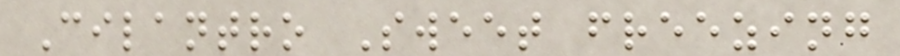Cilantro Sweet freezing
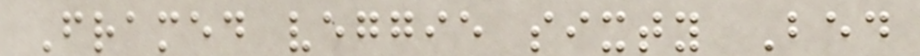Framed veggie sixty Bed
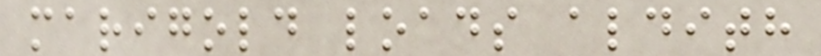marigold loads aldith
